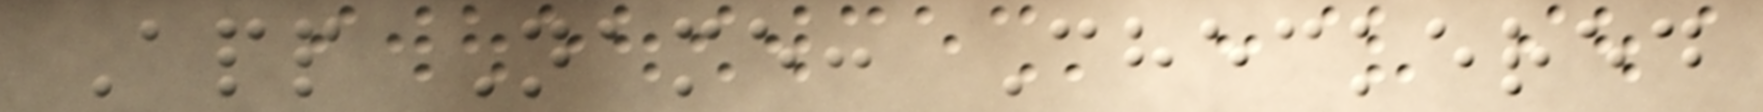App Name: Checkered
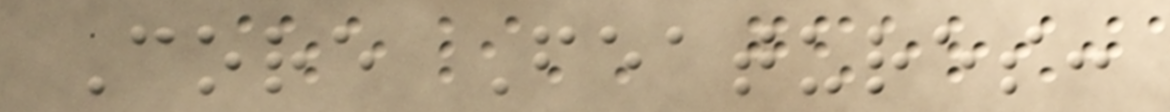Core Features:
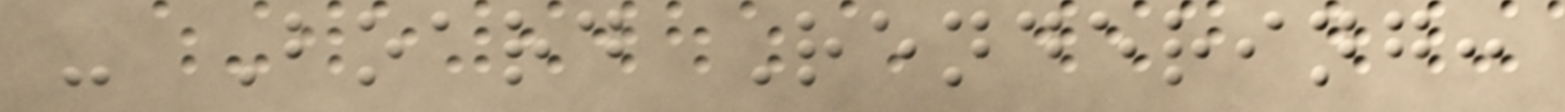- Board Rendering:
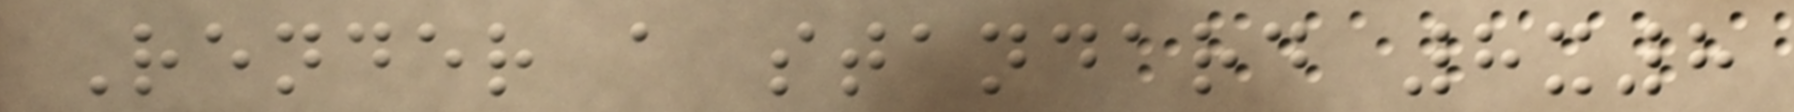Render a standard 8x8
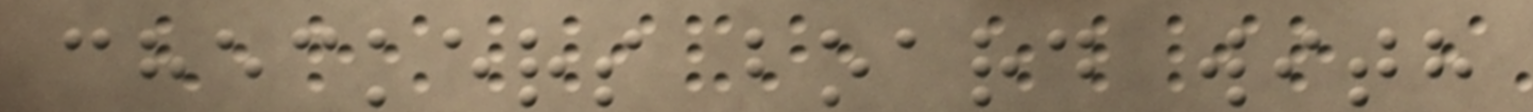checkers board with
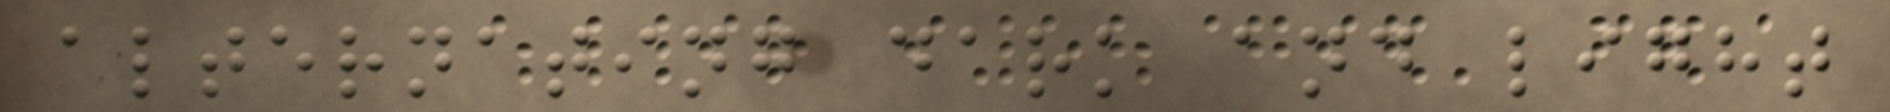alternating dark and light
